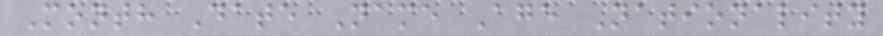Month Date Name Age Nationality
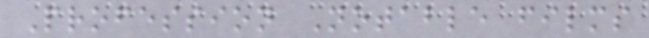Profession Notable films
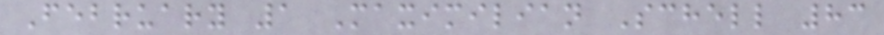February 1 Maximilian Schell 83
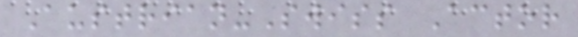Austrian-Swiss Actor
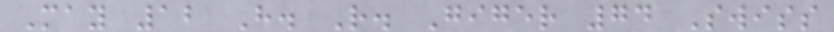May 12 H. R. Giger 74 Swiss
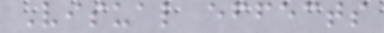Visual effects
